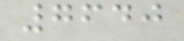7640
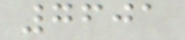7601
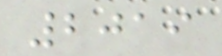2019
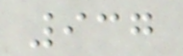937
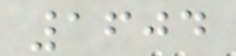1604
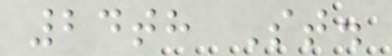24th St.
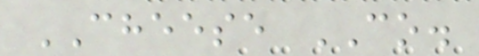CHEESE CO.
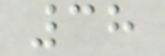38
